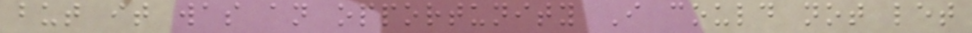but it was an opportunity I could not let
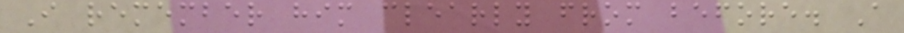I remember him clearly from before. A
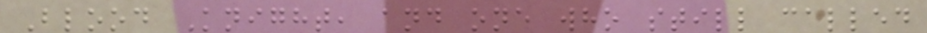Blood Knight, and one who still called
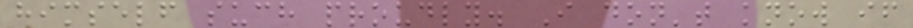himself such proudly. I don't know if
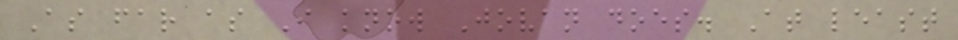As far as I know Jovan does. At least
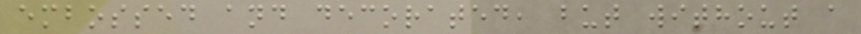embossed and decorated, but without a
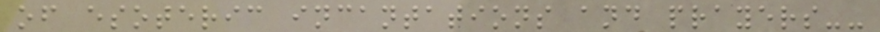of esoteric incantations and prayers--
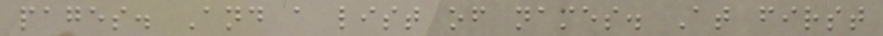pages. And a list of names. At first
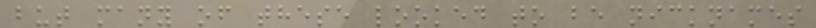but many of these looked to be nicknames
